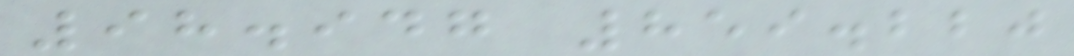98.947 859.220
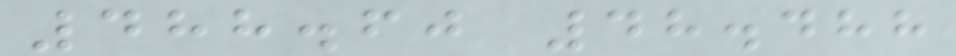488.60 48.488
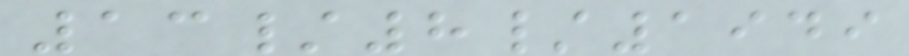13/8/1949
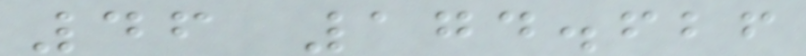46 174.626
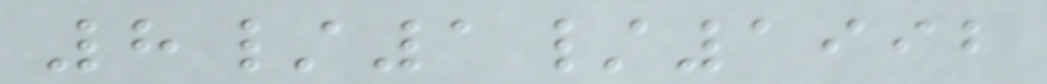8/1/1992
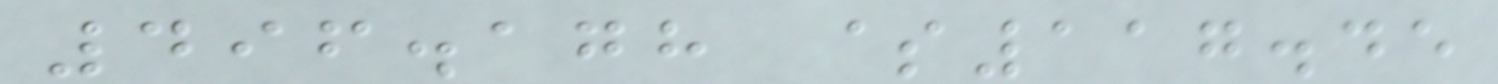496.178 $117.45
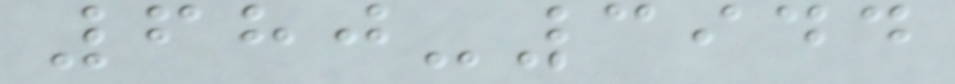680-3944
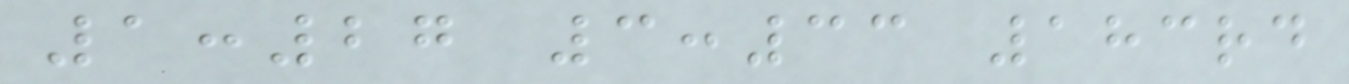1:27 3:33 183rd
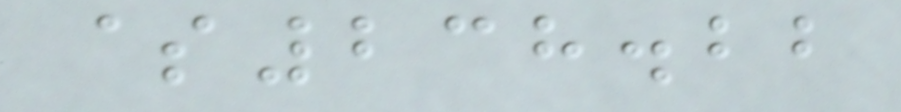$238.22
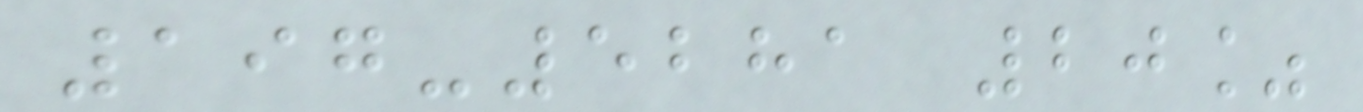197-5281 20%
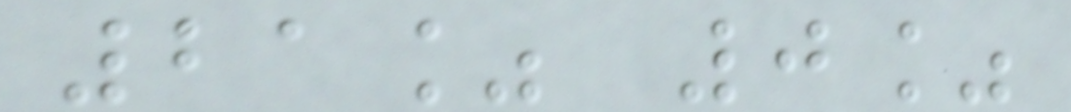21% 0%
